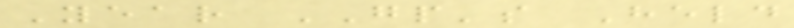Year GP's Held
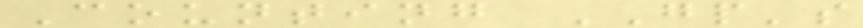Counting GP's
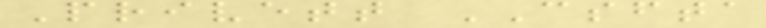Privett CSFTA
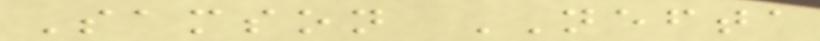Samson NEFTA
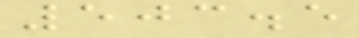503.5
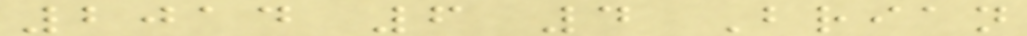2014 6 4 Brian
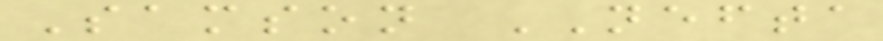Samson NEFTA
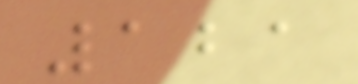121
